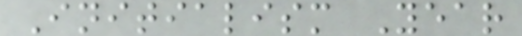Initialism Year
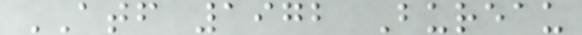ATF 1972 Bureau
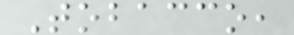Tobacco,
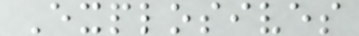Explosives
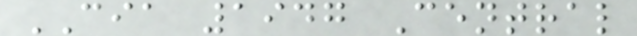CIA 1947 Central
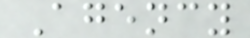Agency
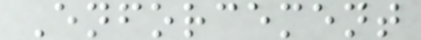Enforcement
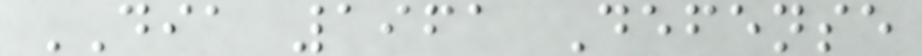DIA 1961 Defense
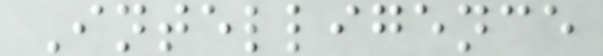Intelligence
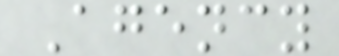Agency
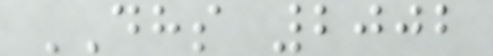DHS 2002
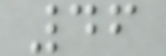46
